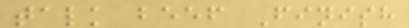talk beef Finish
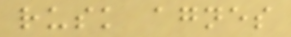rusk agnes
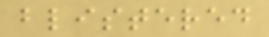blistered
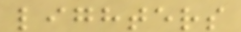lighters
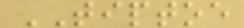TIPTOE
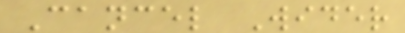Cancel Wider
